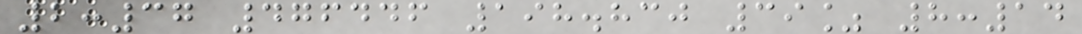2:37 476446 198.830 39% 8:14
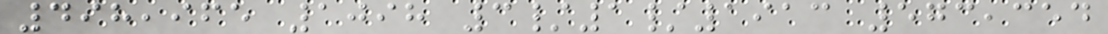498,965 1098 3/1/1913 573,354
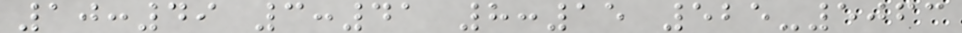10:49 3:41 8:15 525-5063
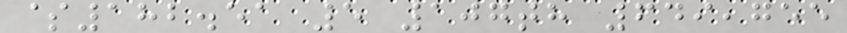$182.51 5 107th 649,755
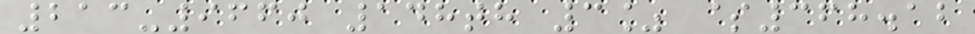213-9660 148th 3% $368.12
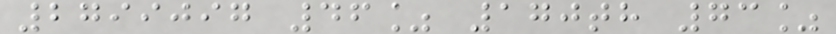2799097 46% 170th 73%
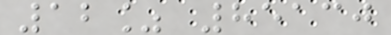12% 85130
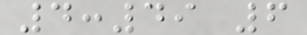4:49 6
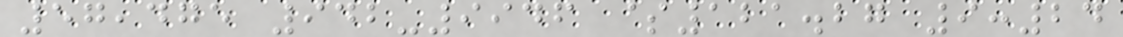57,475 942-9946 $121.27 9:24
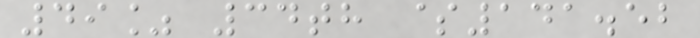49% 34th $141.52
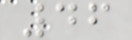46
